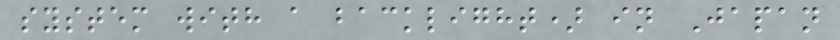system with a backlight) in Japan
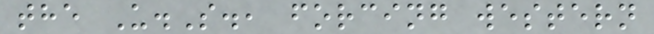the U.S., forcing western
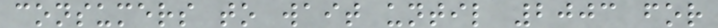consumers to wait until 2003 for
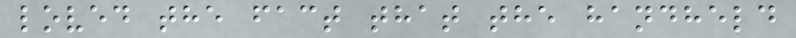loved the fact that the handheld
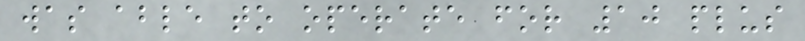was able to operate for 10 plus
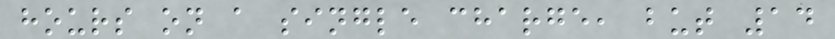hours on a single charge, but 14
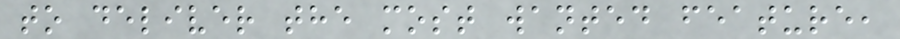to deliver the most wanted feature,
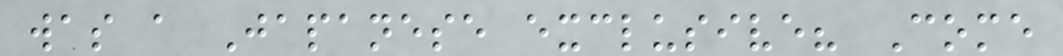was a Japanese exclusive? Come
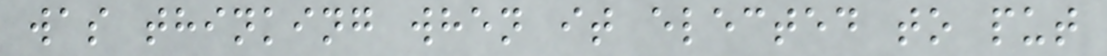was thinking when it elected to put
